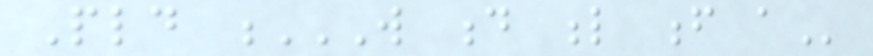Pld W D L F A
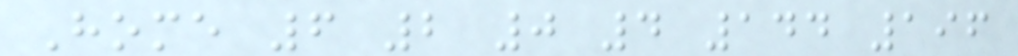Home 6 2 0 4 144 196
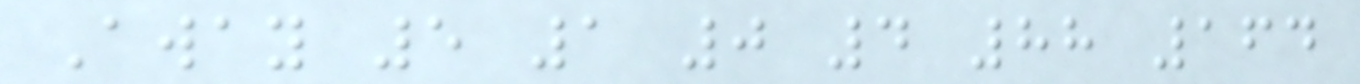Away 5 1 0 4 88 164
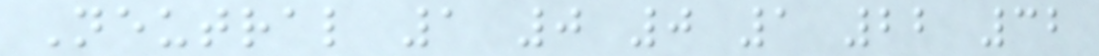Neutral 1 0 0 1 22 32
